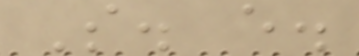S. e.
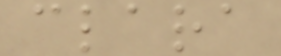clara
